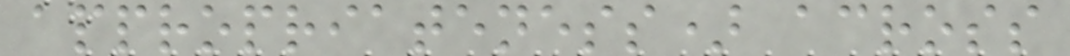appropriateness) across
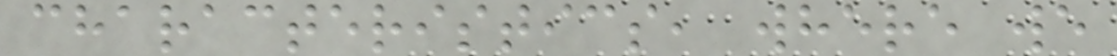characteristics, where we
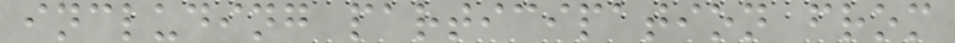including participation from
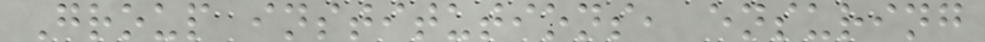Group institutions, ensuring
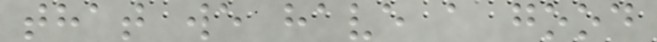that we have a good
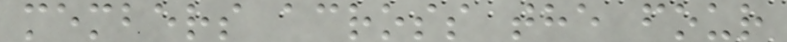members across the four
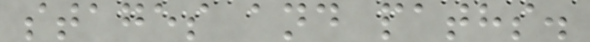stages and paths.
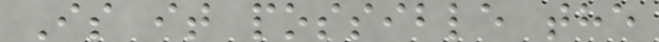Is it possible the
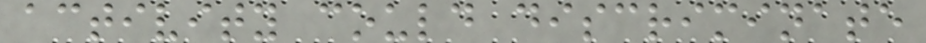activity could discriminate
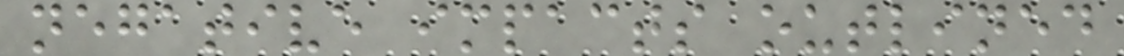negative impacts outlined
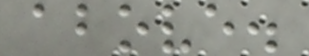above.
